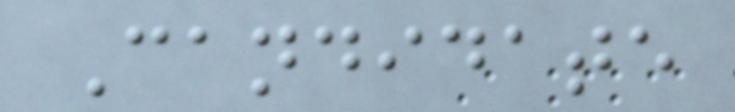Candidate
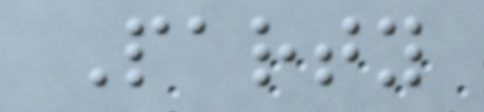Party
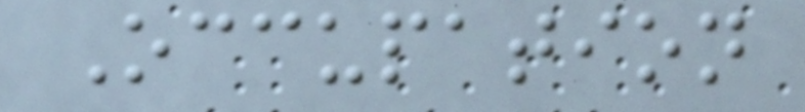Occupation
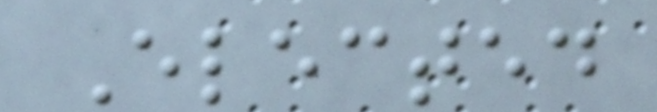Elected
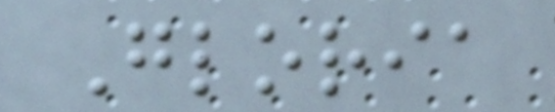Gloria
